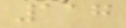117
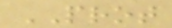PROT
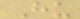Hu
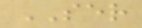SER
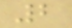2
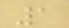1
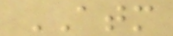ATM
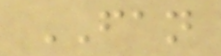FAN
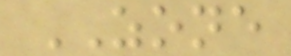ZONE
